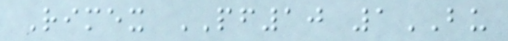Rimex PF10 1BU
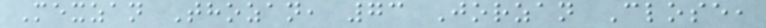Mexzan Thozan, 73 Jorzan Close,
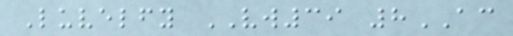Luvelfy VW39 8AC
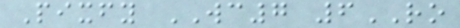Pixfy WC7 6RO
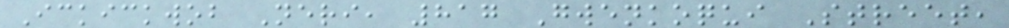Ickickwob Neri, 817 Gwenkoqui Street,
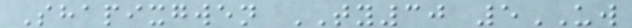Shapixgwen TY30 5UW
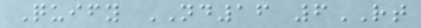Quify ND16 6RT
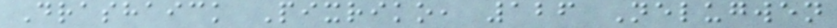Drashaick Pixriko, 126 Nelugwen
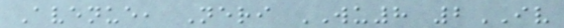Avenue, Neri WU8 2IV
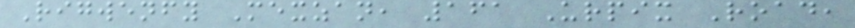Rigwenfy Mexzan, 161 Urpix Road,
